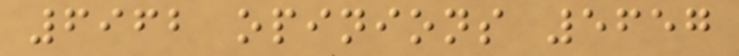6962 opinions 5657
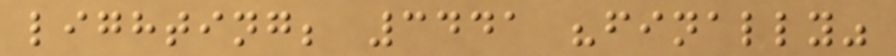lighting; 3441 "finally"
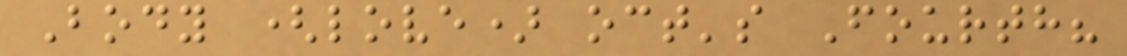Body (love) oct's Fourth?
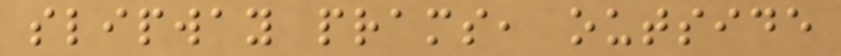slipway prams, outside
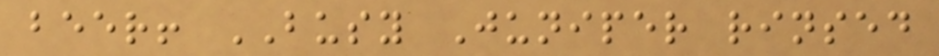beer! BUSY Juniper rinsed
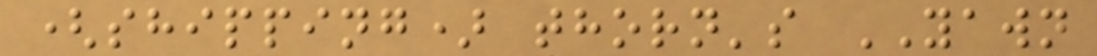(shipping) thorn's YAWN
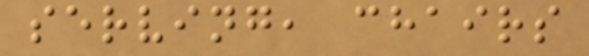serving, chairs
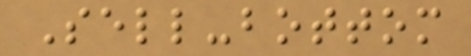Sell-bottom
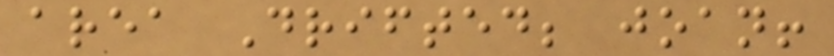area Drifted; joan!
